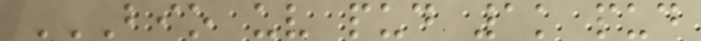BIO UV PUD 1K PUD
